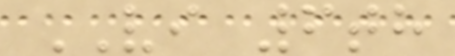VI 6th
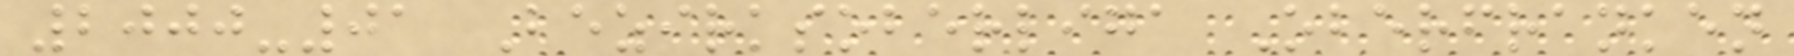2000-01 Bezirksoberliga Oberfranken
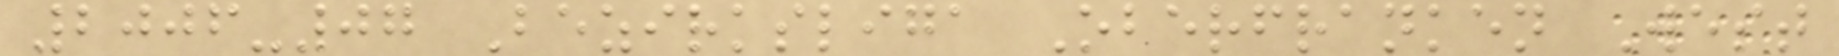2006-07 Bezirksliga Oberfranken West
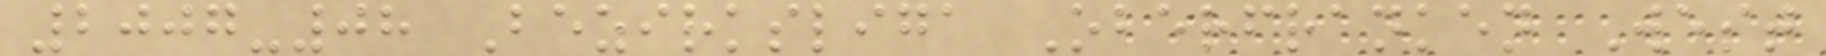2007-08 Bezirksliga Oberfranken West
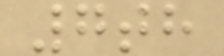7th
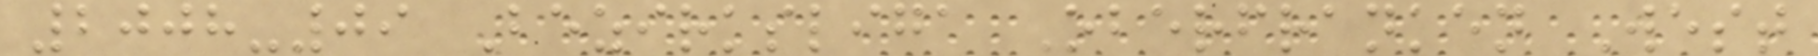2008-09 Bezirksliga Oberfranken West
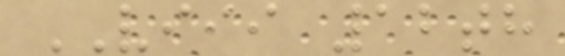VIII 12th
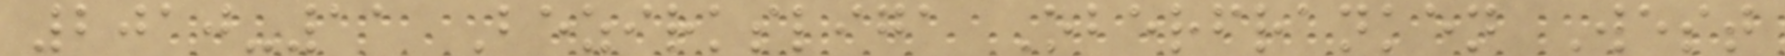2010-11 Bezirksliga Oberfranken West
